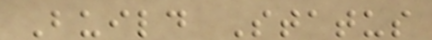Build Status
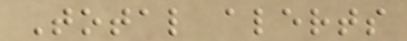Total alerts
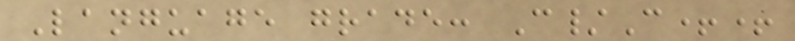Language grade: C/C++
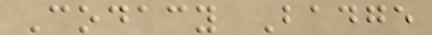Codacy Badge
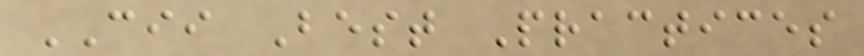CII Best Practices
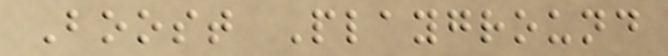Boost Playground
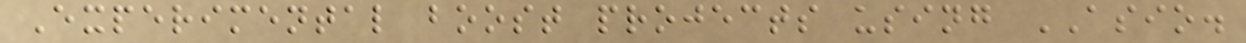Experimental boost projects using ASIO.
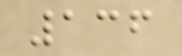136
